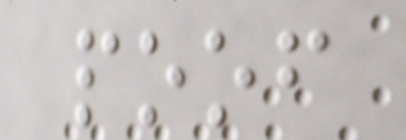poof
